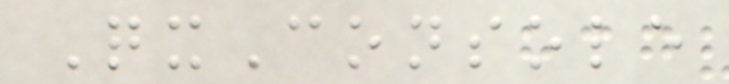QxConsole
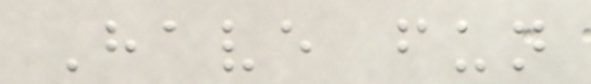Have fun
